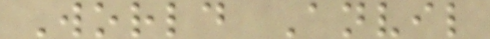World Anvil
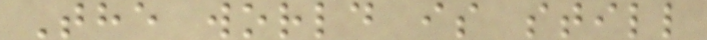The world is still
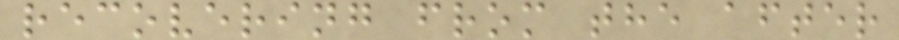recovering from the after
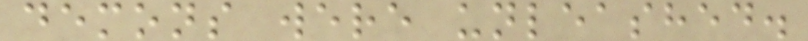demons were unleashed.
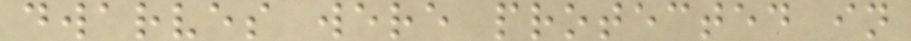dwarves were protected in
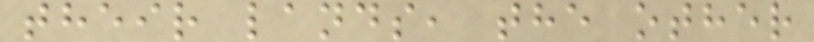their lands, the other
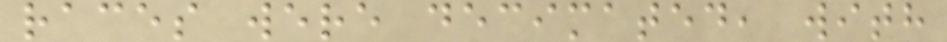races were decimated, with
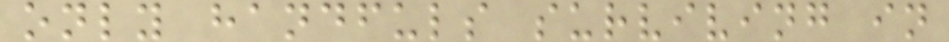only handfuls surviving in
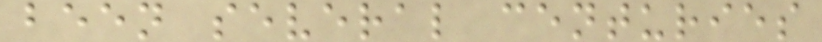been several centuries
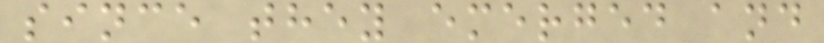since they emerged and
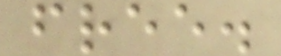free.
